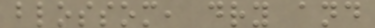blossom, dry and
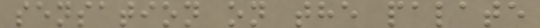sensation on the palate
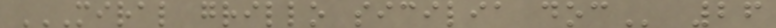MIRAL GRILLO SICILIA DOC 26
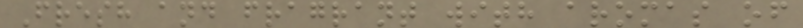Fresh and fragrant with aromas of
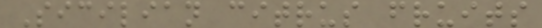Sicilian citrus fruits
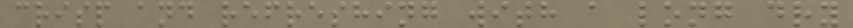crisp and refreshing with a long dry
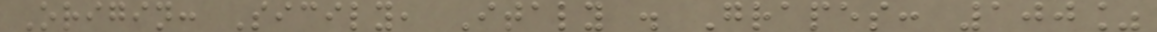Origin: Sicily, Italy . Grapes: 100%
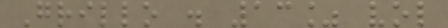Grillo . 13% vol
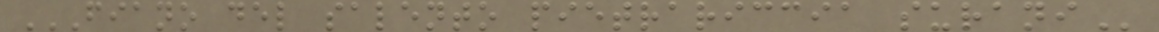FIANO DEL SALENTO PIETRARICCIA SURANI
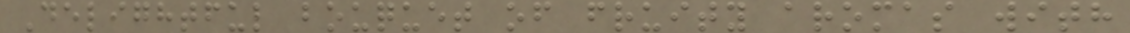Delightful bouquet of fruity aromas with
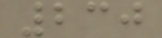230
